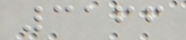3166
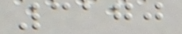3170
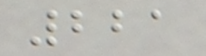221
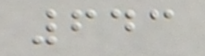643
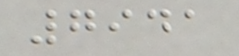7941
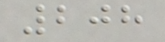208
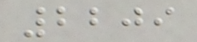2209
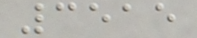3515
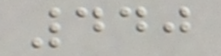440
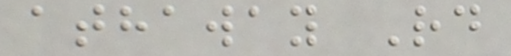athaway Rd
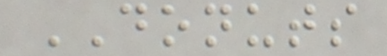DONUTS
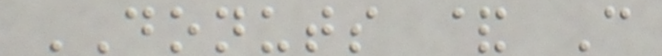DONUTS & C
